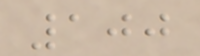100
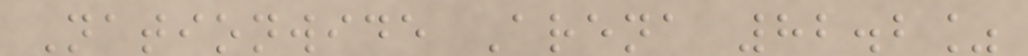Nationwide Arena 82.2%
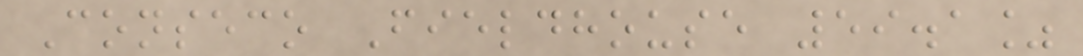Conseco Fieldhouse 59.1%
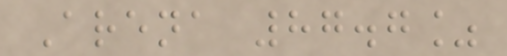Arena 87.7%
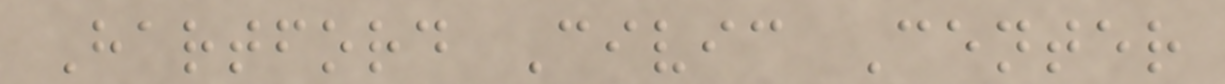Hartford Civic Center
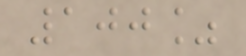100%
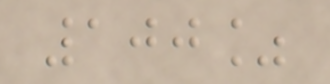100%
